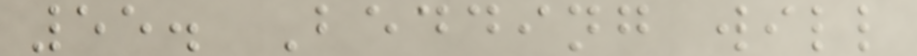55. Bedding will
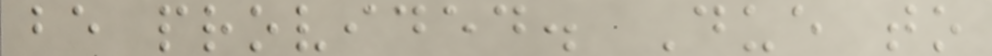be provided. Due to
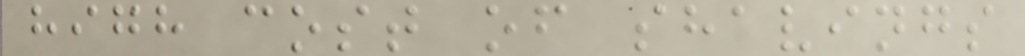high cost of shavings
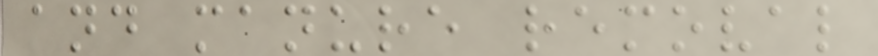and manure removal
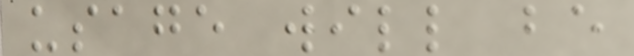usage will be
